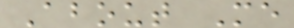About Me
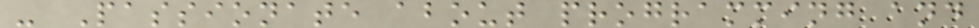- Passionate about programming and
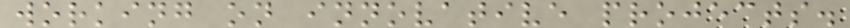working on innovative projects.
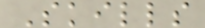Skills
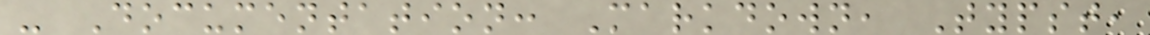- Documentation: Markdown, Typst,
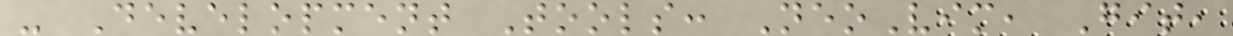- Development Tools: NeoVim, Git,
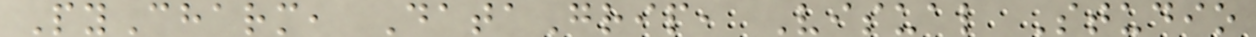PyCharm, DataGrip, Visual Studio
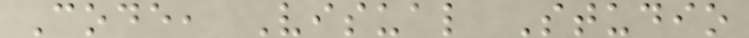Code, Visual Studio
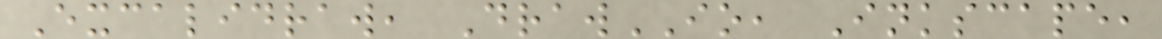Excalidraw, DrawIO, Inkscape,
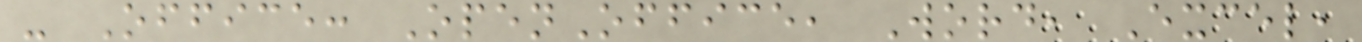- Office: OpenOffice, Word, Excel,
